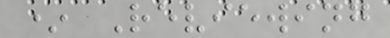* Reviewing
